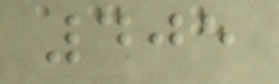405
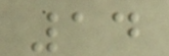14
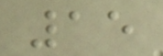15
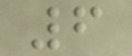6
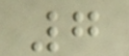7
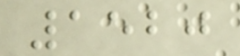1520
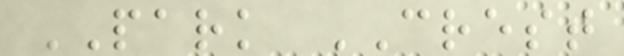PARK CREST
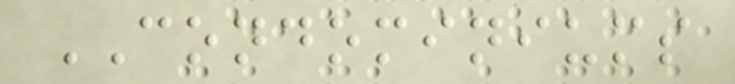CONDOMINIUMS
